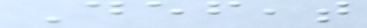Defeat
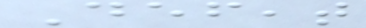Defeat
